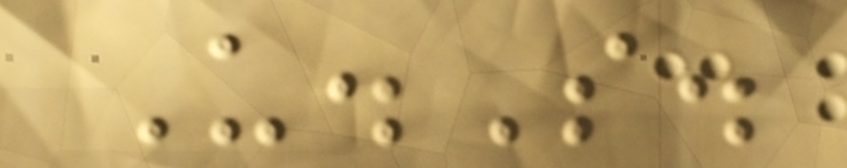U.S.
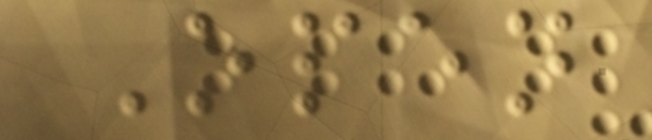Open
